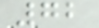72
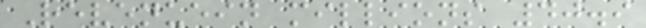Revenuein millions 40.9
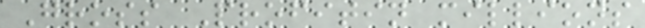Gross Profitin millions
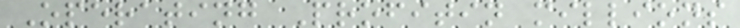Operating Profitin millions
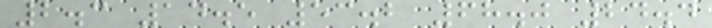2.3 14.5 53.2 68.0 24.4
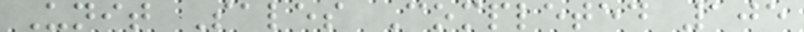Unit Sales Completed 105
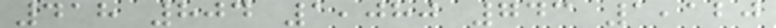418 804 1,080 743 1,120
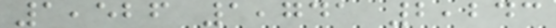1,526 1,741 2,243
